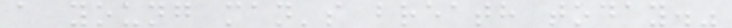a young man's breath today."
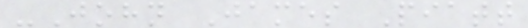-John James Piatt
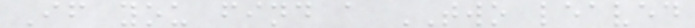If you find a TWO leaved
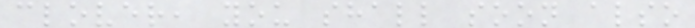clover, you shall soon also
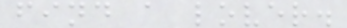find a lover.
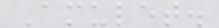Amulet.
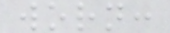worn:
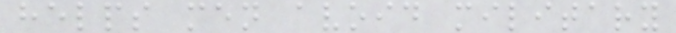helps men avoid military
